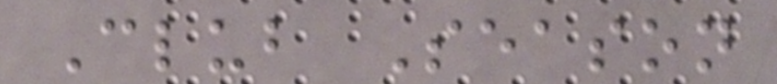Club Season
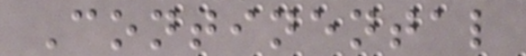Continental
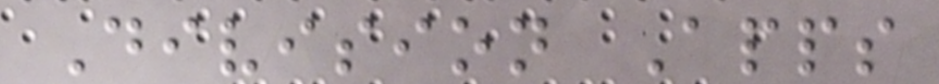Division Apps
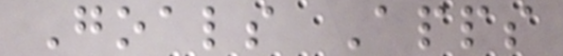Goals Apps
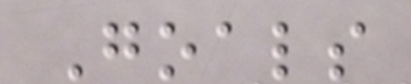Goals
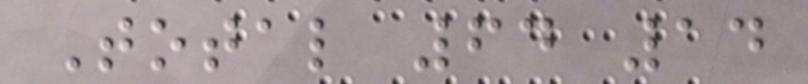Total 64 14
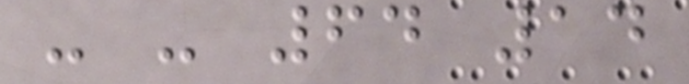- - 64 14
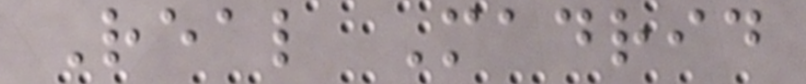Real Madrid
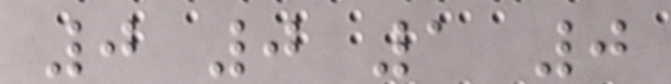0 0 1 0
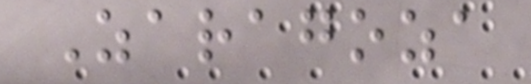Zaragoza
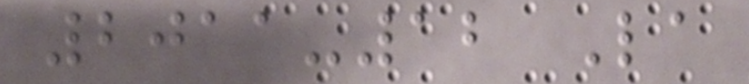2011-12 La
